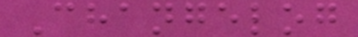Changelog
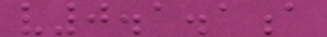v0.1.1a
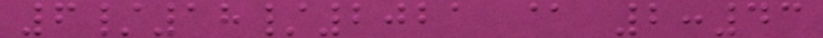6/18/2021 @ 2:43
